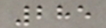285
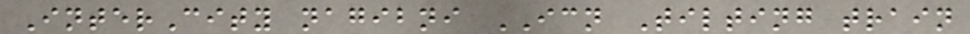InterCity nagibni ICN Tilting train
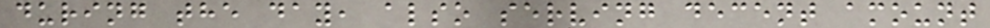during the day, also serving decent amount
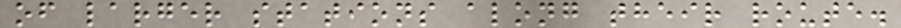of larger stations along their route.
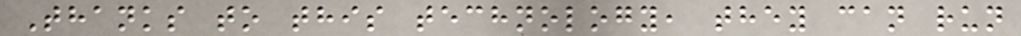Thanks to this technology, they can run
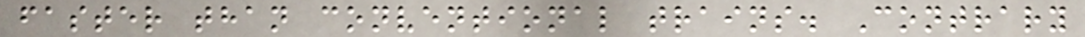faster than conventional trains. Contrary
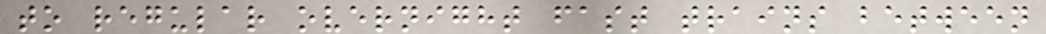to regular overnight fast trains between
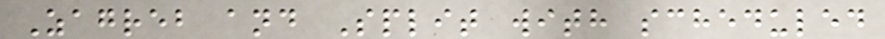Zagreb and Split with scheduled
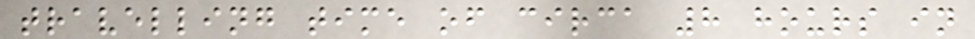travelling time of circa 8 hours in
